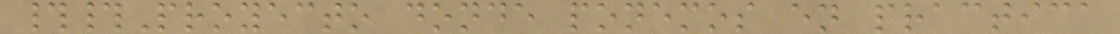##Proyecto donde ponemos en practica
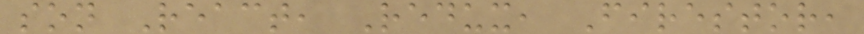son React, Redux, Firestor,
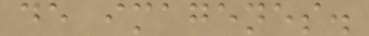de imagenes.
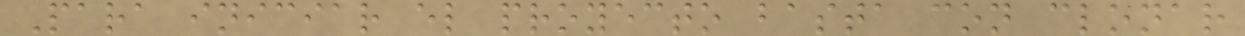Para iniciar el proyecto basta con clonar
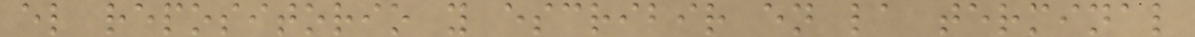el repositorio y escribir en la terminal
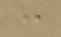:
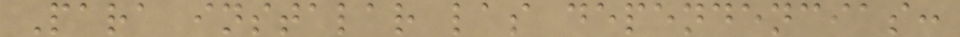Para instalar las dependencias:
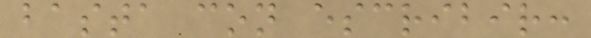basta con escribir:
